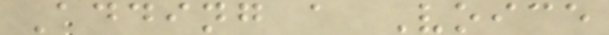Adding a Voice
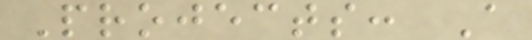Projects: A
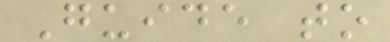Guide to
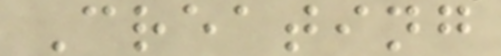Creating
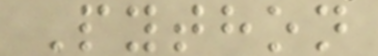Python
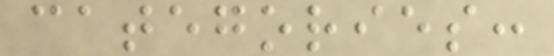categories:
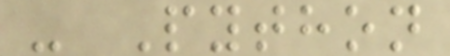- Python
